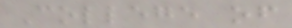College of
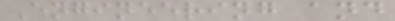Engineering and
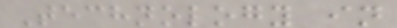Technology in
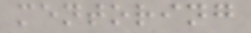mentoring
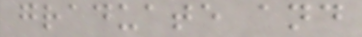graduate and
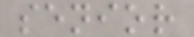senior
